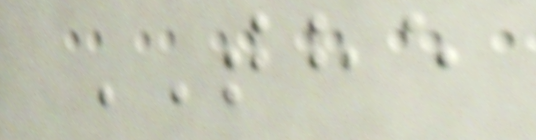THE
